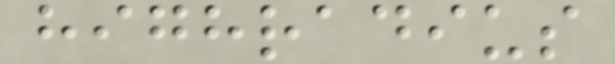highradius
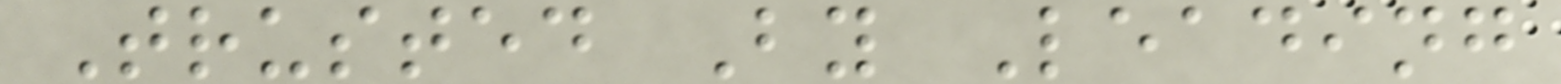Trusted By Leading
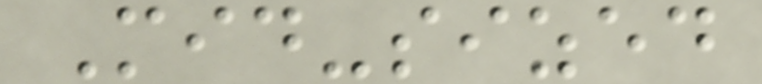Mid-sized
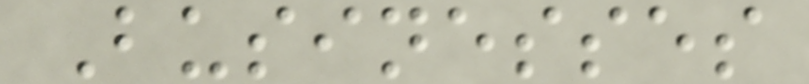Businesses
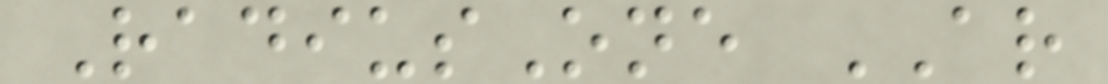RadiusOne AR
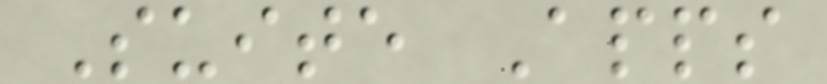Suite Apps
